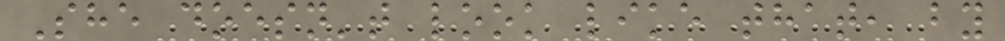She doesn't look like that, by
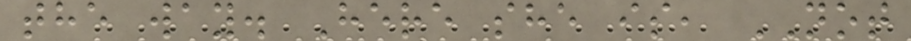the way. Here she is, NOT
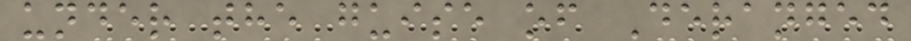under the guise of Deranged
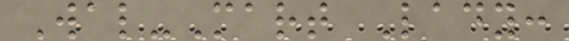Wal-Mart Lady:
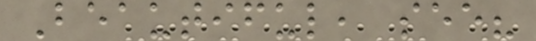Beautiful, see?
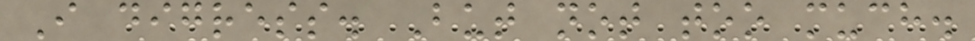I digress. But not too much.
